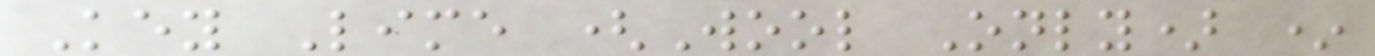Key Lime (Wool Only) *
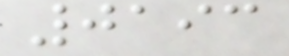0193
